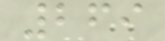269
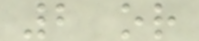2 or
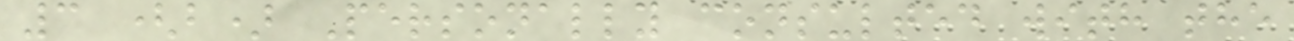3 (b) Personally consulted with the
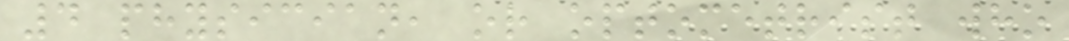4 physician, or optometrist who
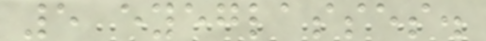5 eyeglasses.
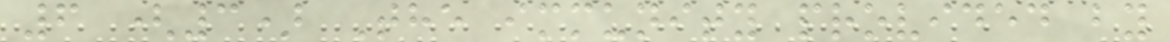6 (3) The immunity provided by
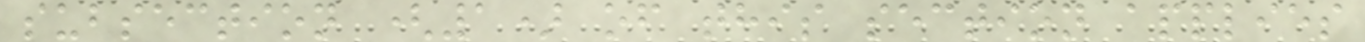subsection (1) of this section applies
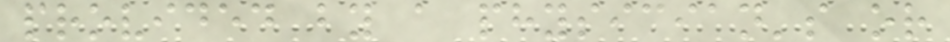provided by a physician's or
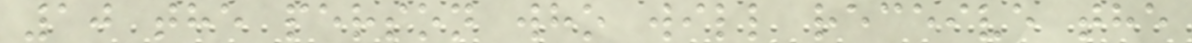10 the person who will receive the
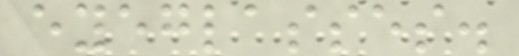eyeglasses.
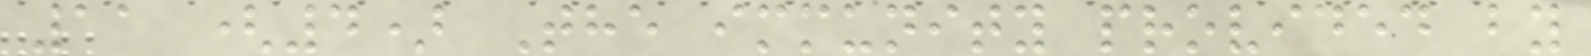11 (4) The immunity provided by
